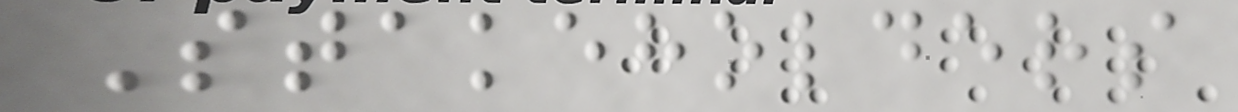Stakeholders
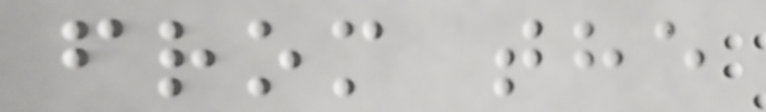from the
